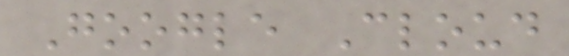Google Cloud
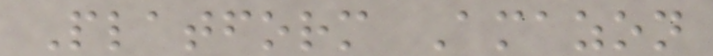Platform Amazon
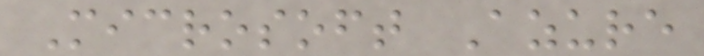Microsoft Azure
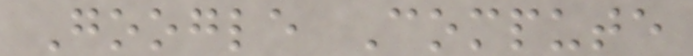Google Compute
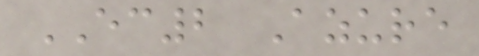EC2 Azure
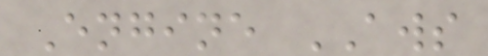Engine AWS
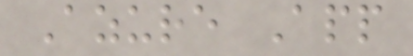Azure App
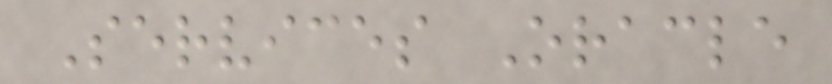Services Oracle
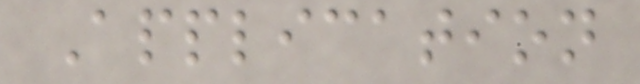Application
